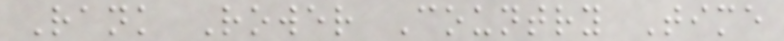Rank Rower Country Time
